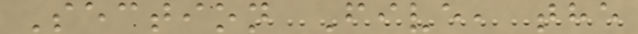Section Five, the
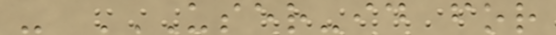- USER-ID FOR
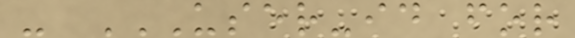- USER-ID FOR
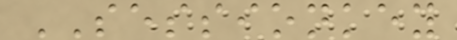SESSIONKEY
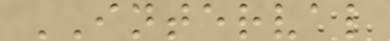INTERVAL
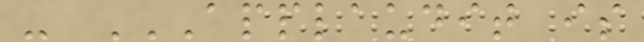- APPLAUDIT IS
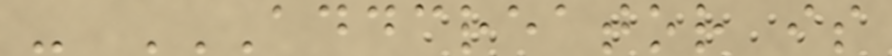- ADDCREATOR IS
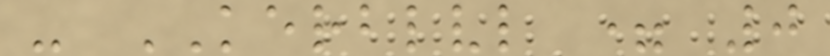- KERBLVL = 0
